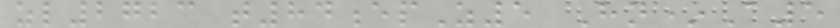zl2723 t84epZ5 Hn*A5
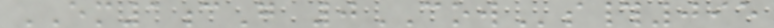EM1cG 0COWs#095
